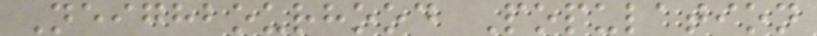Neighbourhood Population
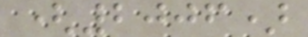(2006)
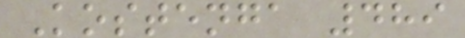Kostenga 489
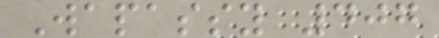Wapassy 407
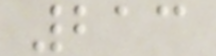213
